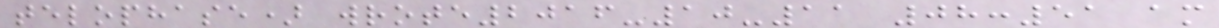telophase) wrote2016-10-11 08:51 am
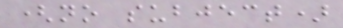(no subject)
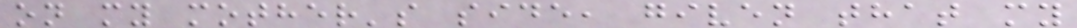on my mother's side, given that my
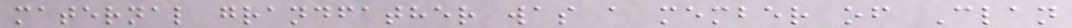maternal grandfather was a member of Clan
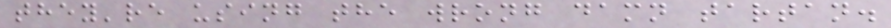they're using the wrong damn tartan.
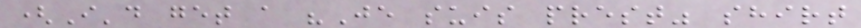(I'd get a "Je suis prest" shirt
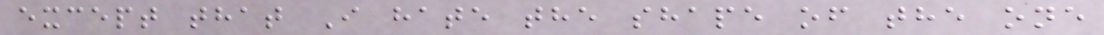except that I hate the shape of the one
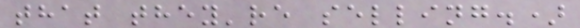that they're selling.)
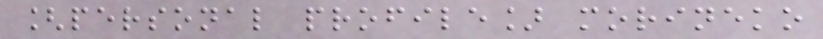[personal profile] morineko
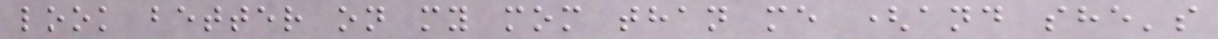look better on my mom than me (and she's
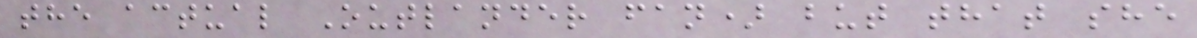the actual Outlander fan) but that she
